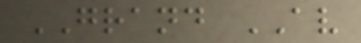GRAND AV
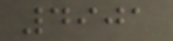4901
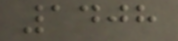1408
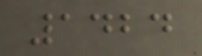1424
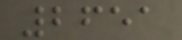2651
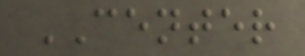CENTER
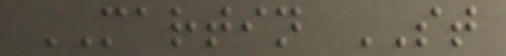MARTIN ST
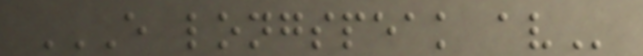E LONGSPEAK AV
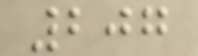207
